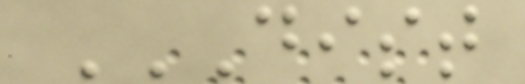DIST
